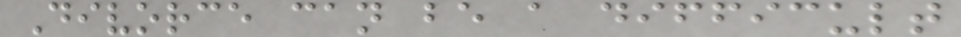Divorce can be a difficult
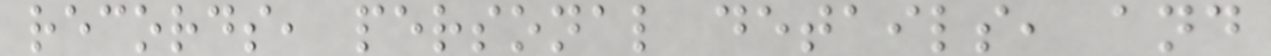records, personal details, and
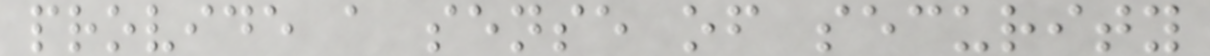provide a sense of security
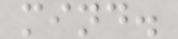mind.
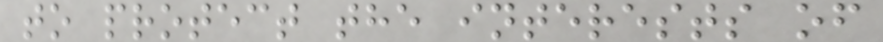to protect the interests of
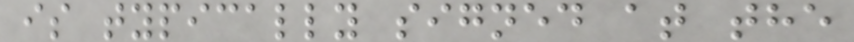is typically signed at the
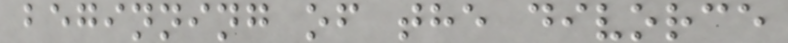beginning of the divorce
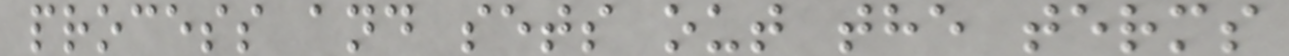process and sets out the terms
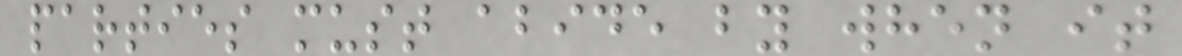parties must abide by when it
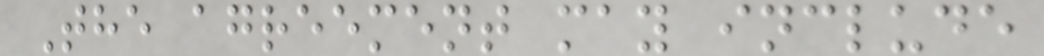The agreement may include
